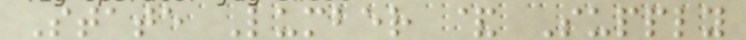State Lumber & Supply
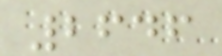2646
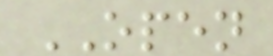OPEN
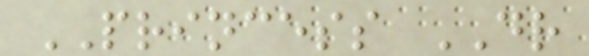PRINCESS DR
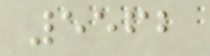5562
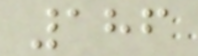186
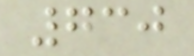730
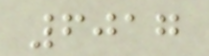6017
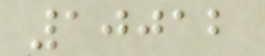10012
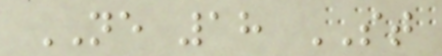NE 18 ST
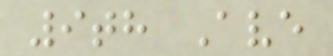9th Ave
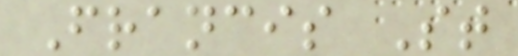Francis St
